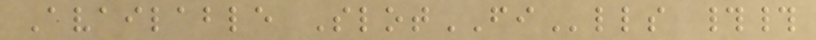Available SlotFIlls ##
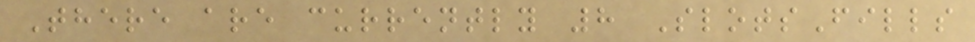There are currently 8 SlotsFills
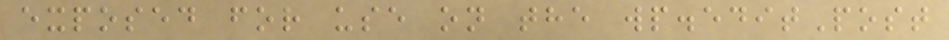exposed for use on the wp.editPost
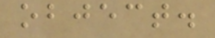object.
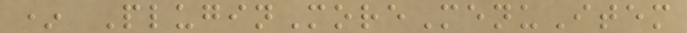* PluginMoreMenuItem
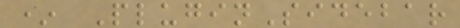* PluginSidebar
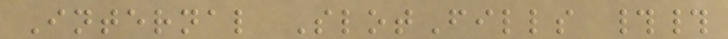Internal SlotFills ##
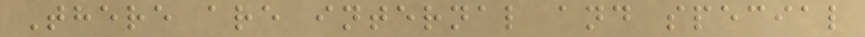There are internal and special
